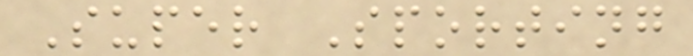Super Sporting
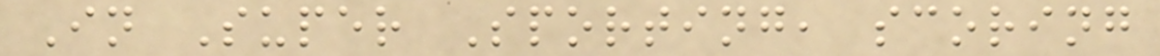In Super Sporting, scoring
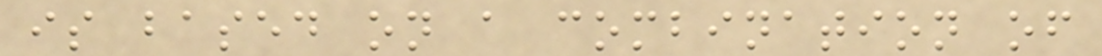is based on a combination of
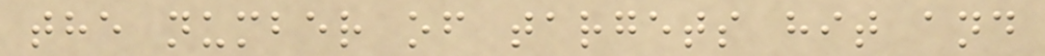the number of targets hit and
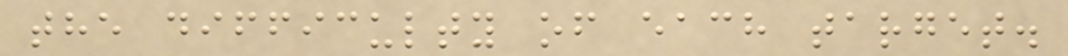the difficulty of each target.
